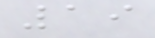19
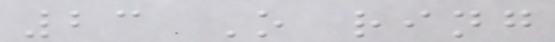23 O ring
